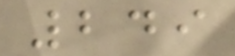249
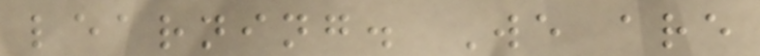learning. We are
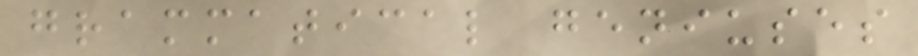grammatical geniuses
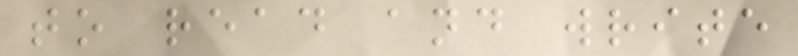to read and write
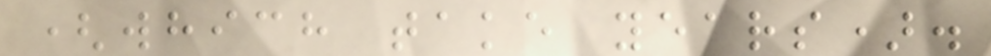(which take years).
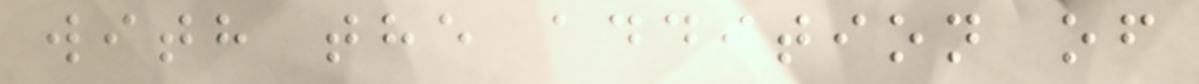with the addition of
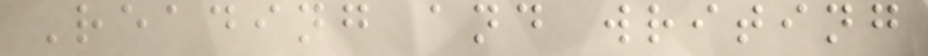Reading and writing
